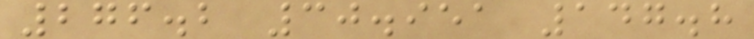276.2 30.951 147.8
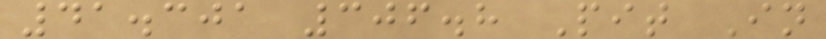41.301 306.8 Pit In
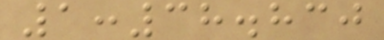1:38.830
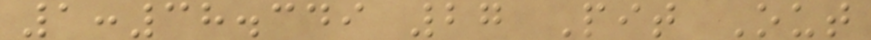1:38.349 27 Pit Out
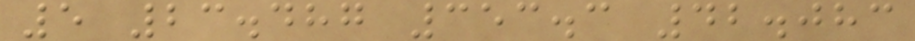5 23.487 353.3 42.083
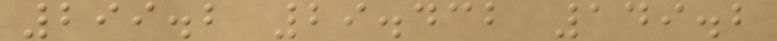299.2 29.432 149.2
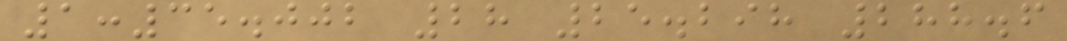1:35.002 28 25.298 288.6
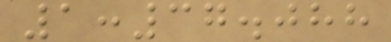1:37.088
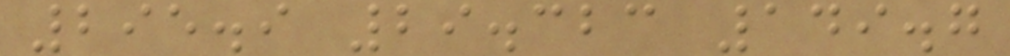295.9 29.323 149.7
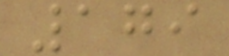179
